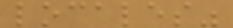locales"
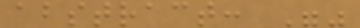abstract: ""
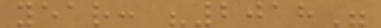year: "2018"
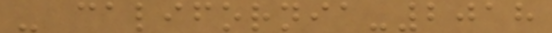- california-2018
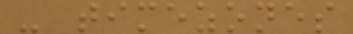- timezones
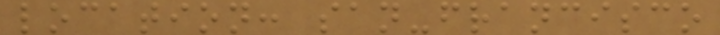location: san-francisco
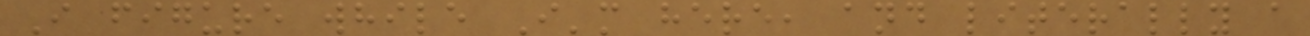I figure while I'm here, and literally a
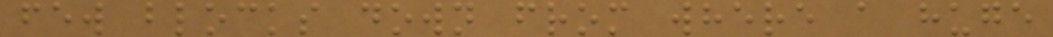few blocks down from where a huge
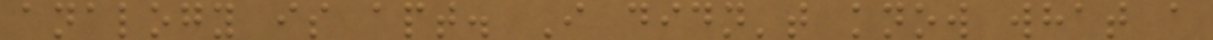analogy is apt. I didn't know what a
